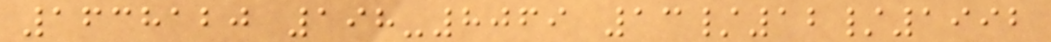1638120 198-8069 13/12/1992
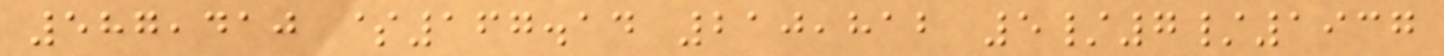587,410 $167.14 210,812 5/7/1937
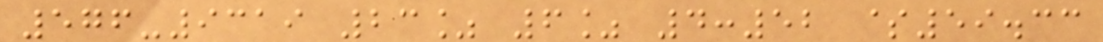576-9319 23% 6% 4:52 $59.33
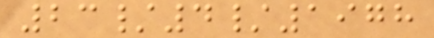23/4/1978
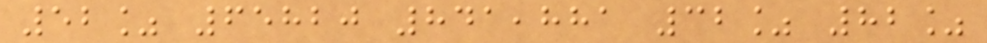52% 65820 841,881 32% 82%
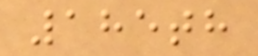185th
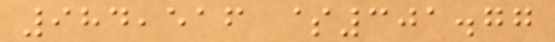984,516 $301.77
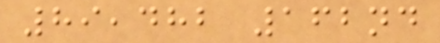89,482 162nd
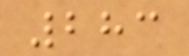283
